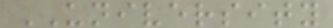UNIVERSITY
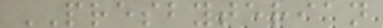PRESBYTERIAN
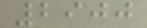2900
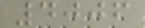4006
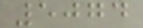5074
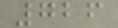726
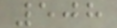508
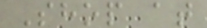Shop at
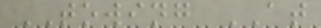TOWING AT
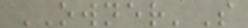OWNER'S
